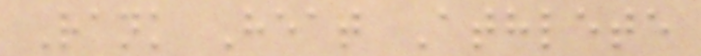Rank Heat Athlete
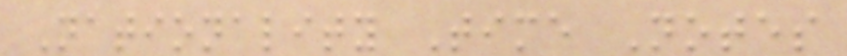Nationality Time Notes
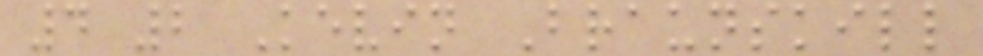4 2 Kevin Braunskill
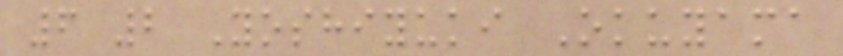6 2 Yoshiyuki Okuyama
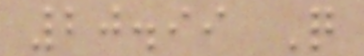20.99 Q
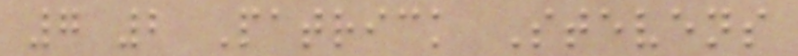7 2 Patrick Stevens
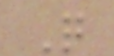Q
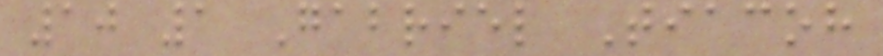10 1 Gabriel Tiacoh
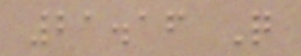21.16 Q
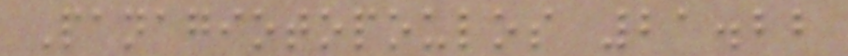Panagiotopoulos 21.22
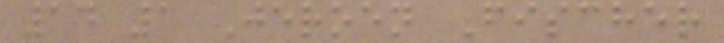14 1 Jeroen Fischer
